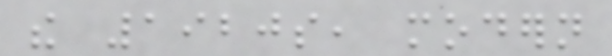the 1920s, modern
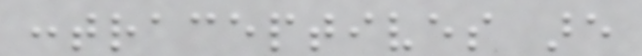contraceptives are
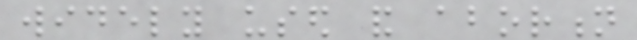widely used and abortion
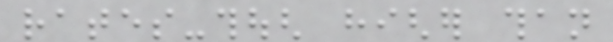rates-though higher than
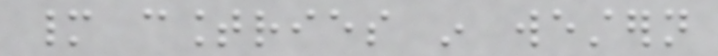many countries in western
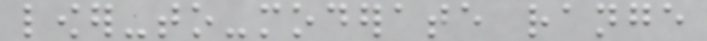lower-to-moderate range
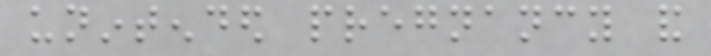unintended pregnancy and
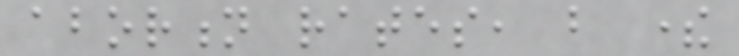abortion rates, but there
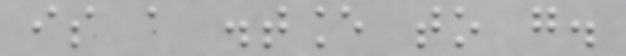is a distance to go.
